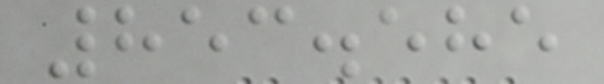853.585
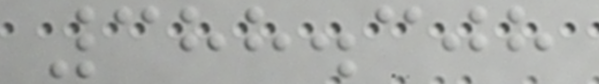388.308
